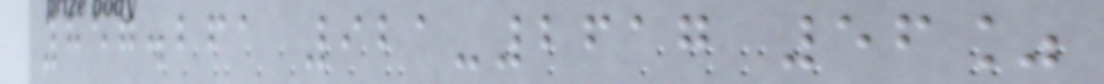857.261 921-2617 56%
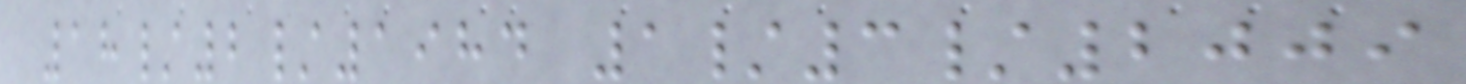18/2/1984 1/3/2009
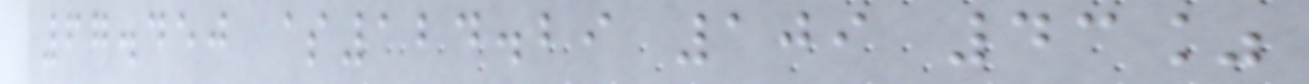67.450 $124.29 109 43%
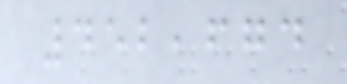452,674
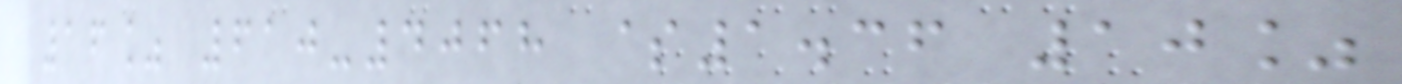16% 610-4068 $1.36 10%
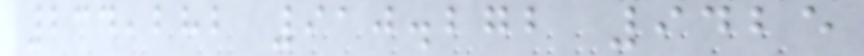234,282 910.272 9425
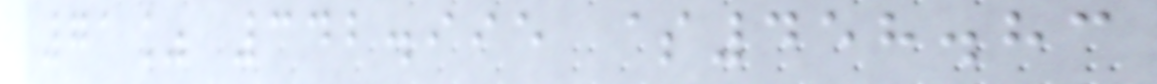71% 342.995 $458.83
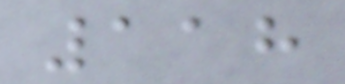118
